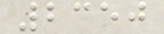2350
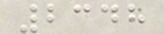2348
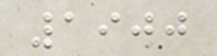1900
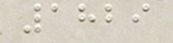1829
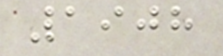1908
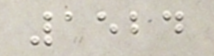1524
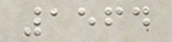1564
